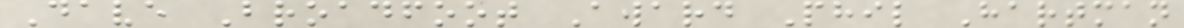Dave Broadfoot Award Phil Hartman
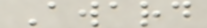Award
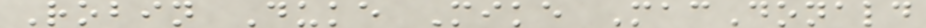Robin Duke Mike MacDonald
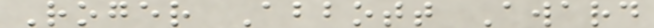Roger Abbott Award
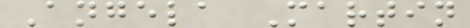Angela Martin
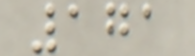171
